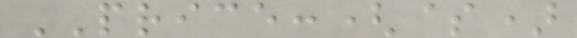PRICE:($)
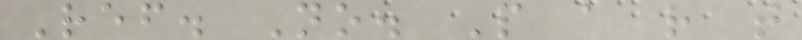Ref. No. P a r t
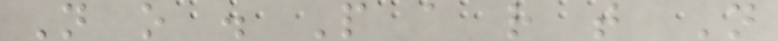N o . P a r t N
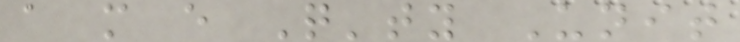a m e Q'ty Unit
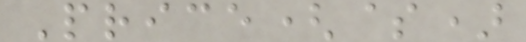Price($)
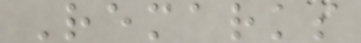Remarks
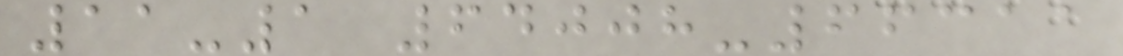11-1 64008-66311
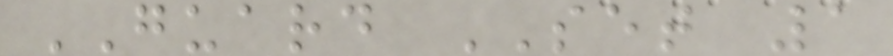GUARD SET 1
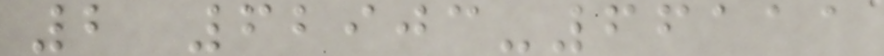2 62903-66111
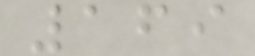169
